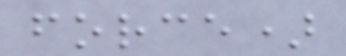force)
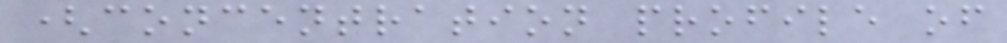(concentration profile of
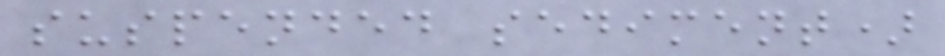suspended sediment)
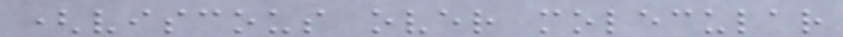(viscous over molecular
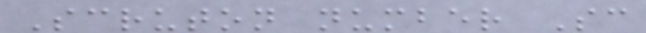Scruton number Sc
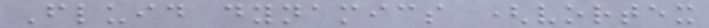Fluid dynamics (vortex
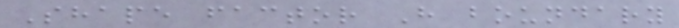Shape factor H boundary
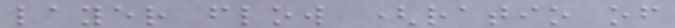layer flow (ratio of
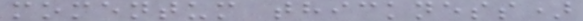momentum thickness)
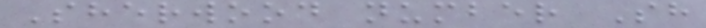Sherwood number Sh
